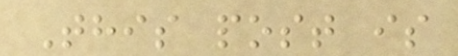This post is
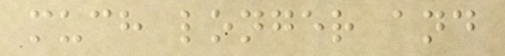much longer and
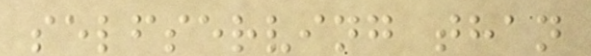selfserving than
